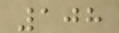108
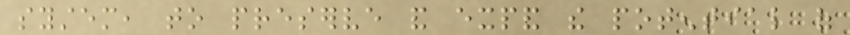system, to preserve and expand the potential of
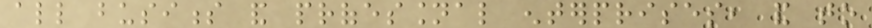all business and professional enterprises, and to
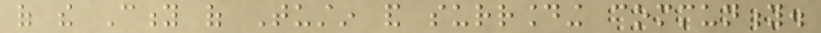of the City of Tustin and surrounding community.
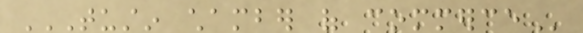TUSTIN CHAMBER OF COMMERCE
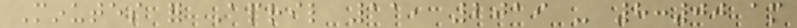Minutes for April 11, 2019 - 8:00 am
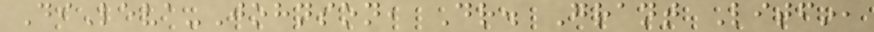DiLeva-Johnson, Dr. Grant Litfin,
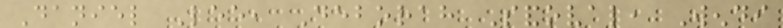Daniel Lee, Deborah Sandoval, Wendi
